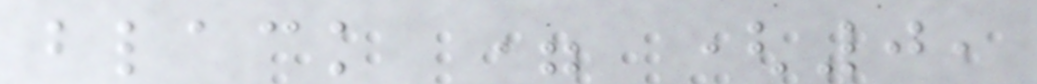black = (0,
